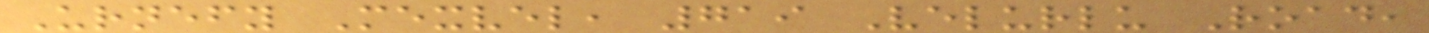Urnefy Mexvel, 719 Velurlu Road,
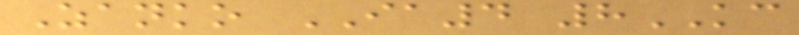Zanko IA4 8KC
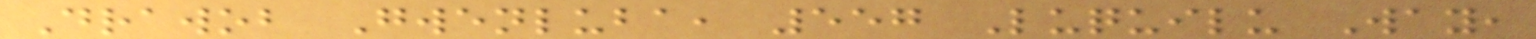Drawob Gwenluba, 557 Luquilu Way,
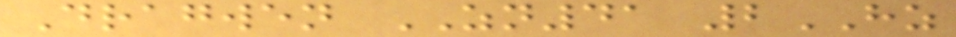Dragwen ZN41 2HZ
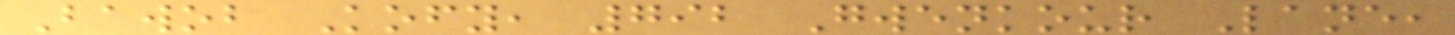Bawob Kofy, 792 Gwenkour Lane,
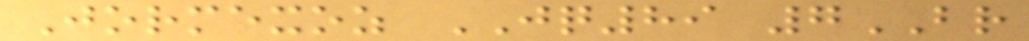Jormexoz JQ89 7BR
